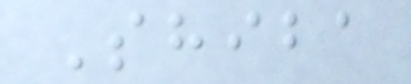Shiba
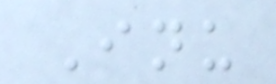Inu
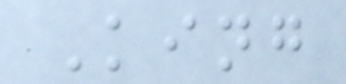King
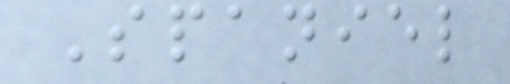Spaniel
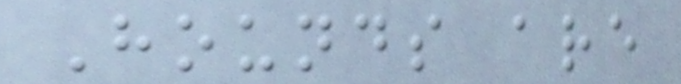Hounds are
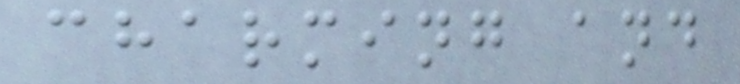charming and
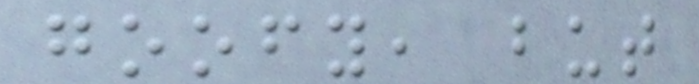goofy, but
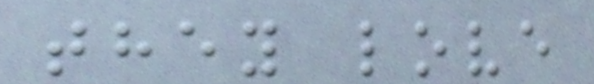they love
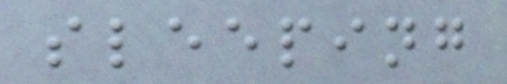sleeping
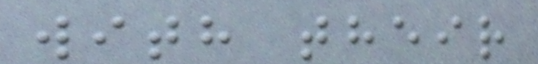with their
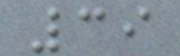39
